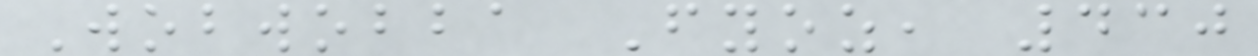Wobwobba Fyoz, 430
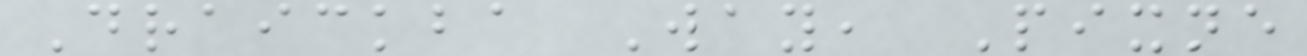Draickba Way, Pixne
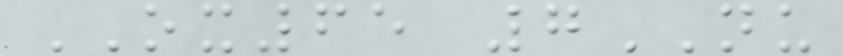OX65 7NU
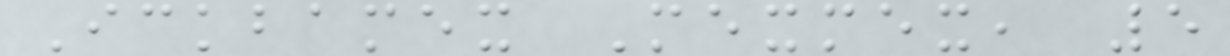Ickbamex Mexmex, 5
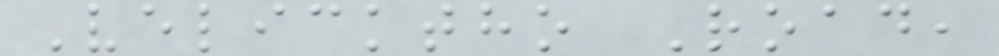Velicktho Road,
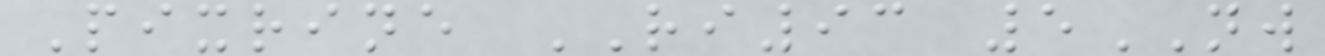Pixrine RI93 5NW
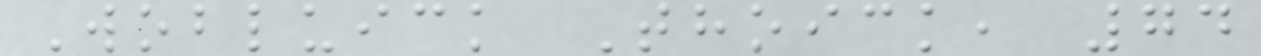Wobluick Thoick, 74
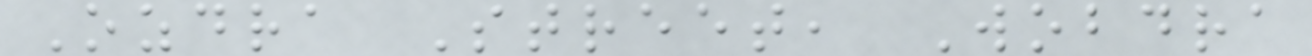Ozdra Street, Wobdra
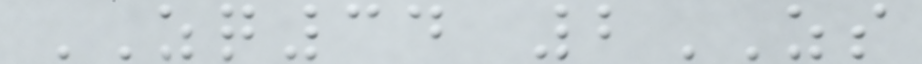ZQ34 2ZS
